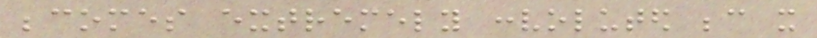becomes extremely convoluted because it
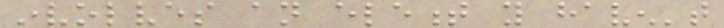involves an element you haven't
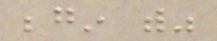begin with"
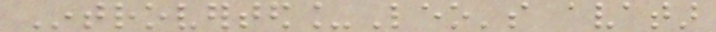Introverted_Leo's avatar
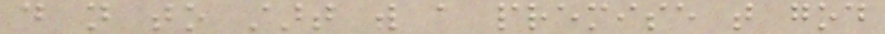do not to start with a premise that god
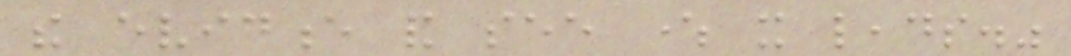the evidence and see where it leads."
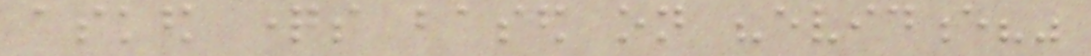asked questions based on "evidence?"
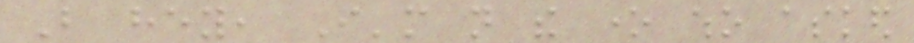But hey, I'm not the one who asked
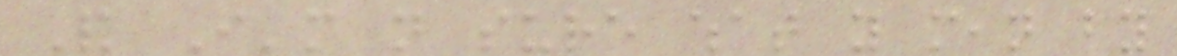And I'm not sure what you mean by
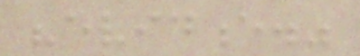"evidence."
